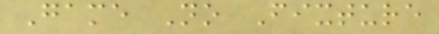Game No Fixture
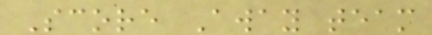Score Away team
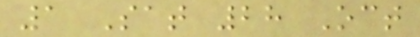1 Sat 28 Oct
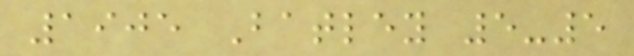1905 Batley 5-5
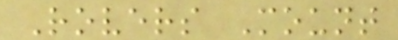Rovers Mount
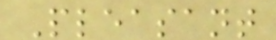Pleasant
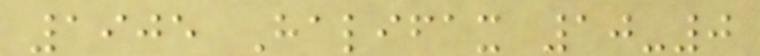1905 Halifax 10-0
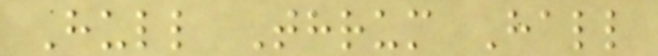Hull Thrum Hall
